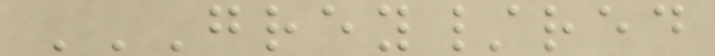GREY/RED
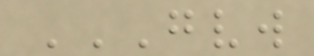GVW
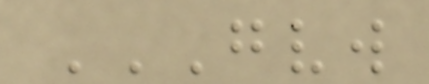GVW
